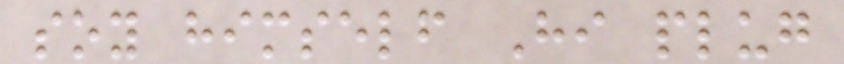soy himself Hi plug
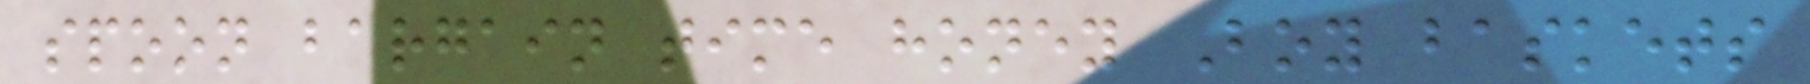spoon bargain time honey Boy baskets
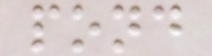pond
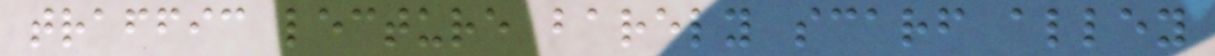traffic lecture barely scarf alley
